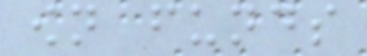own funds
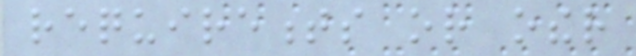requirements or other
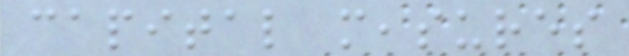capital measures
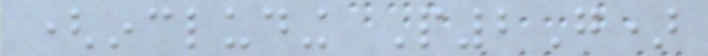(including P2G)
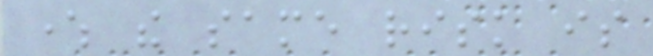where the same risk is
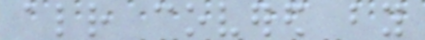already covered by
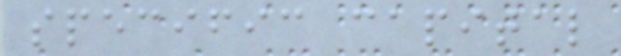specific capital
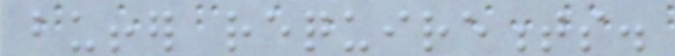buffer requirements.
